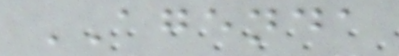AGENDA
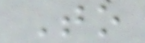To
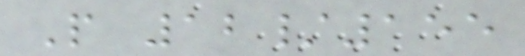P 12/155
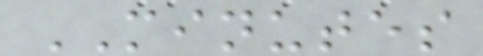MINUTES
